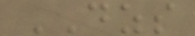DZS
